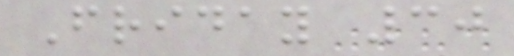Friday 30
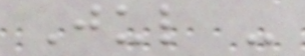Jul -
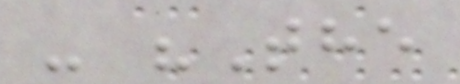- "The
